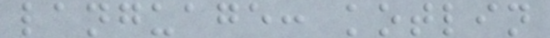language: kotlin
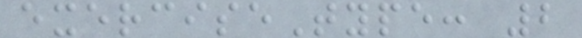exerciseType: 2
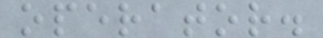operator.
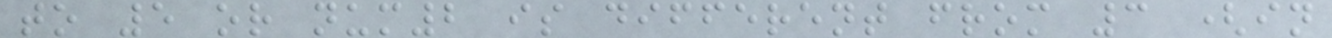to 5 or num2 is different from 3 (in
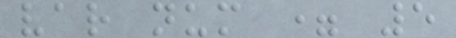var num = 5
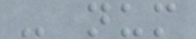- num
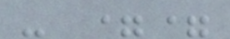- ==
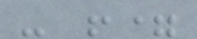- !=
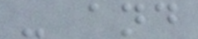- and
